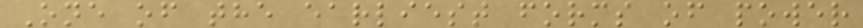One of the earliest forms of power
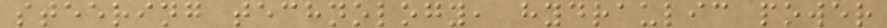steering technology, hydraulic power
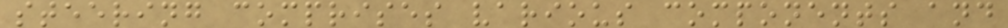steering comprises various components and
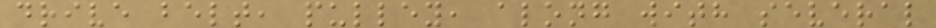drive belt, pulley, along with several
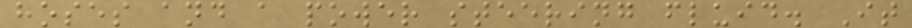hoses and a power steering fluid. It
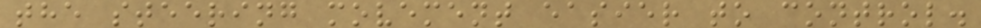the steering movement easier to control.
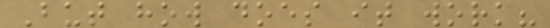But how does it work?
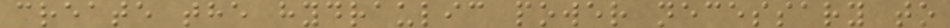create the hydraulic power necessary to
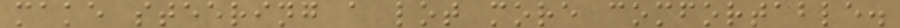make steering a lot more comfortable.
